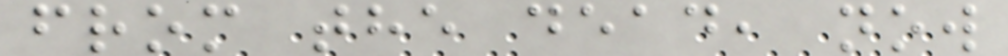from the dead, now
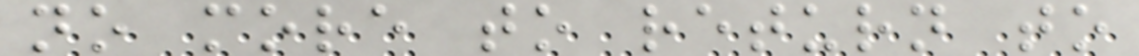no more to return to
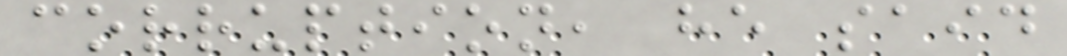corruption, he said
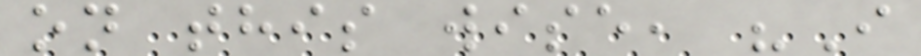on this wise, "I
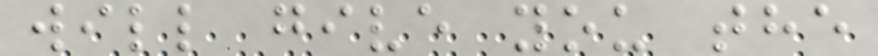will give you the
